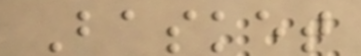Basket
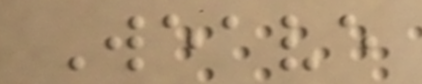Weave
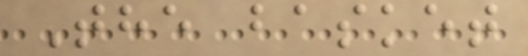The basket
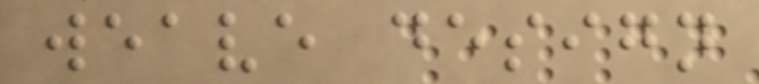weave design
